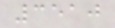3510
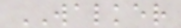WALKER
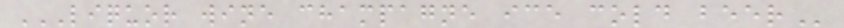LIQUOR WINE CHAMPAGNE ICE COLD BEER
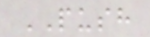PUSH
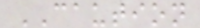CAUTION
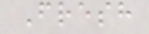Fresh
